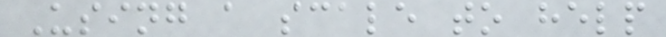Using a scale to help
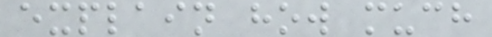explain how much
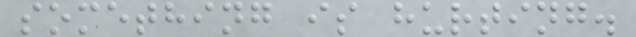something is hurting.
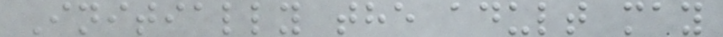Initially the adult may
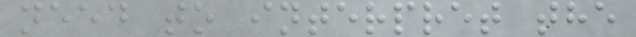need to interpret the
